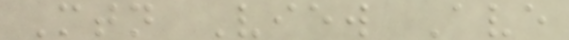Mtn View Ave
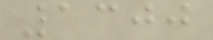1300
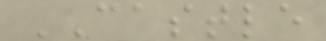CASTLE
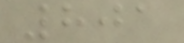801
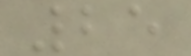25
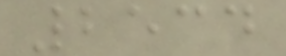2534
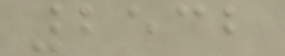2532
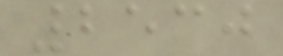2530
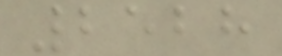2528
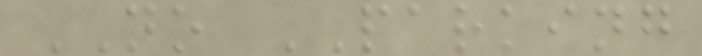NO PARKING
